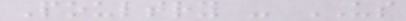Poultry - US
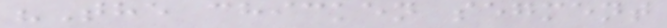"The chicken segment
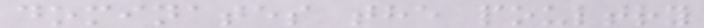dominates the poultry
